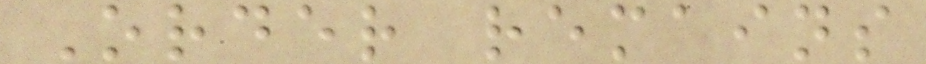Order remains
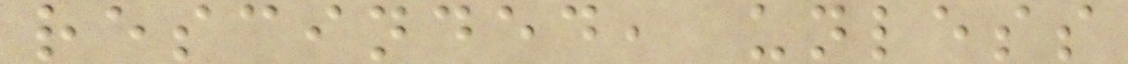rescinded, unless
